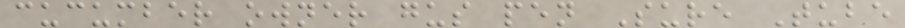cucumber owner gus pen Sure Tube
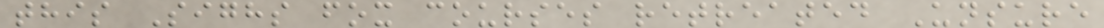this Sighs fox courses retreated Unsure
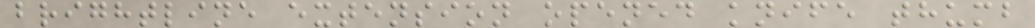brightline extension opened knife thumb
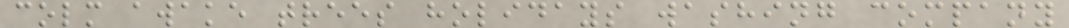colm awake trees holidays washing company
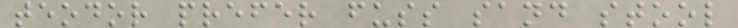teodor prefer fuss sand stool
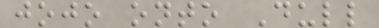jojo onto Dull
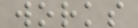works
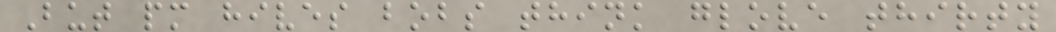But pm hives bobs think glove thirty
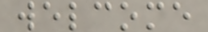welcome
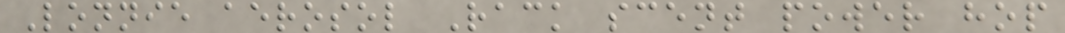Lonnie aerosol Rack scent power hop
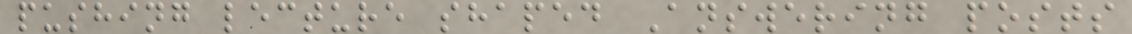pushing lecture shaped Answering posts
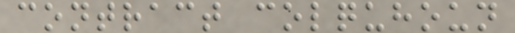contract colquhoun
